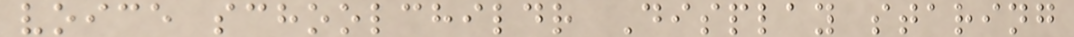voice schoolchildr Display staring
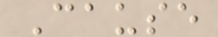Cause
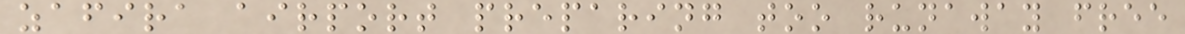zafira airport preparing too runaway free
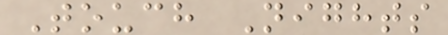Touch Nights
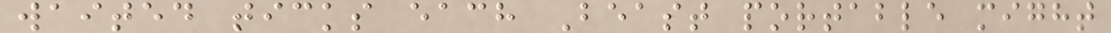waited ticks each Beast portable might
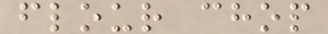flour chop
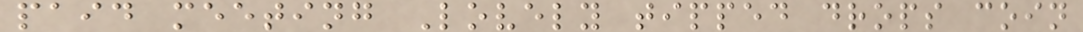paid meeting Lovely tipped drops coin
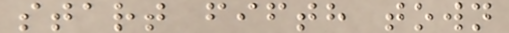start fifth town
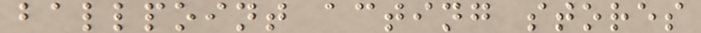ballpoint acting stores
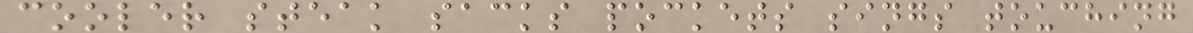cooler steak sacks pockets sings touching
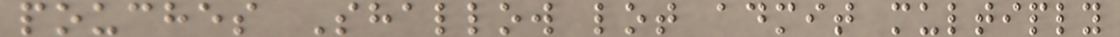pouches Shallow lot admit multiply
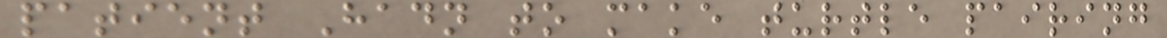patient Hadn to make turtle pairing
